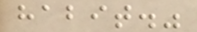habit."
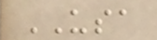USA
